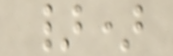})
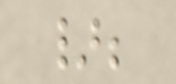};
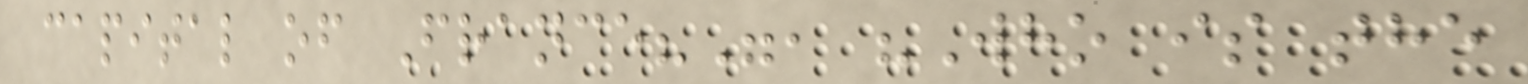capital of France?", "Who is the
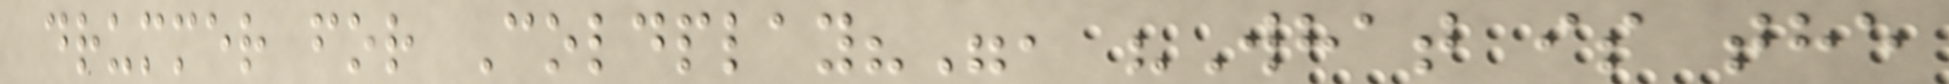drummer for Coldplay?", "What is the
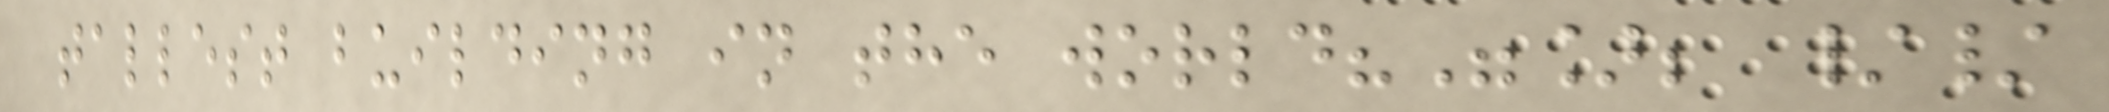tallest building in the world?"]; //
